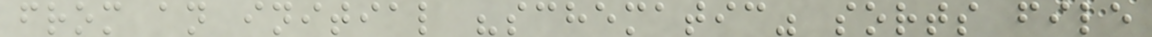from an initial "schematic" sorts file
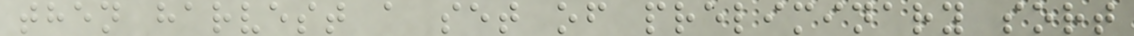then harvest a set of preliminary sort
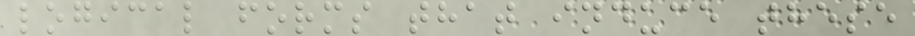logical forms that induce these
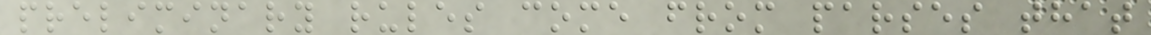preliminary rules come from parses that
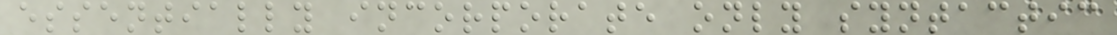essentially incorporate only syntactic
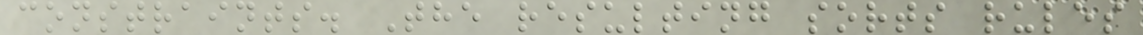constraints. The resulting sorts rules
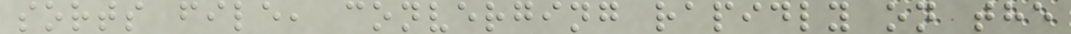sorts file, converging rapidly on the
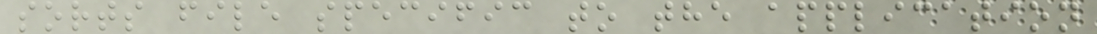sorts file specific to the application
